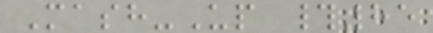Mash-Up #85
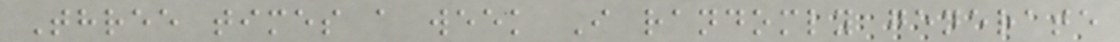Three times a week I randomly generate
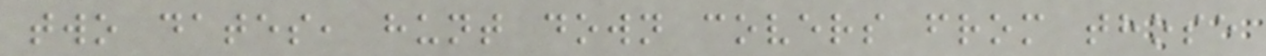two dates, hunt down covers from those
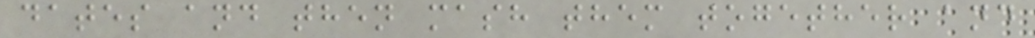dates and then mash them together and
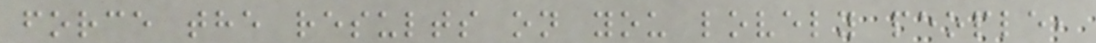force the results on you lovely people,
